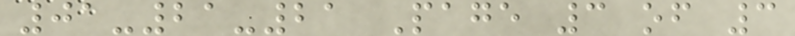01-21-21 Page 3 of 3
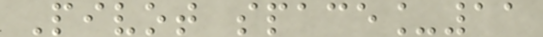Pivot space_11
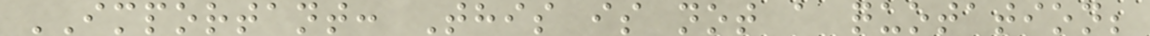IMPORTANT: This is not a quotation;
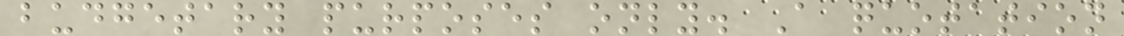budgetary purposes only. A quotation
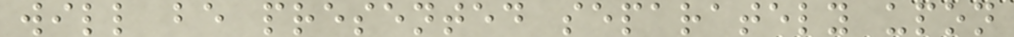will be presented separately upon
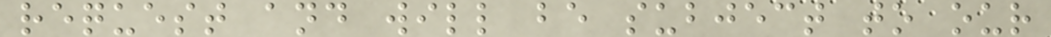request and will be subject to our
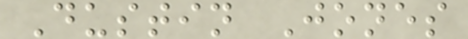Dustin Jones
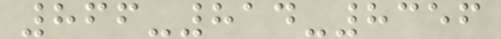866-814-8356
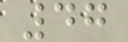47
